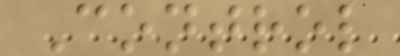Control
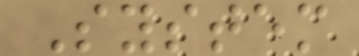System
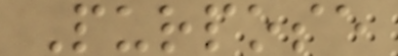Purpose
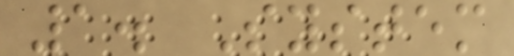1. System
